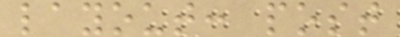layout: post
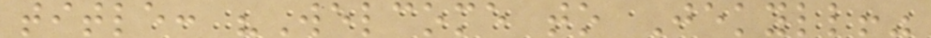title: "Welcome to Jekyll!"
